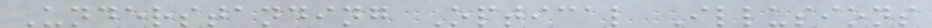Understanding Optical Illusions
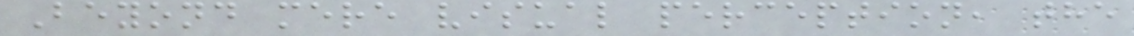Beyond mere visual perception, the
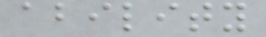ability
